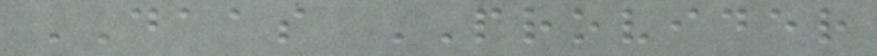DAAS PROVIDER
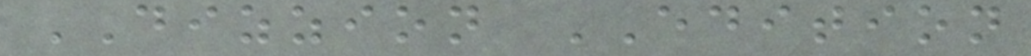DIZZION EDITION
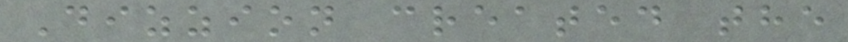Dizzion created the
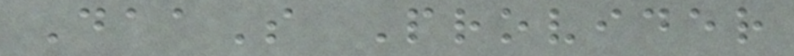DaaS Provider
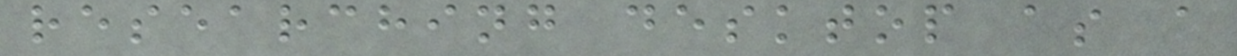researching desktop as a
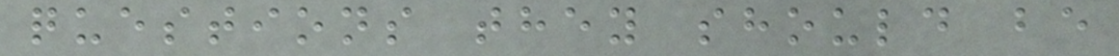questions they should be
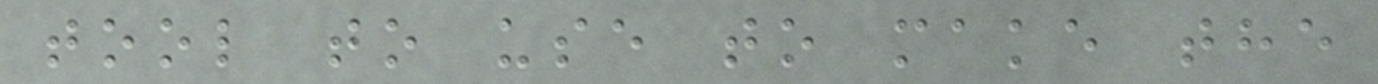tool to use to make the
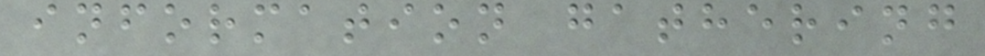information gathering
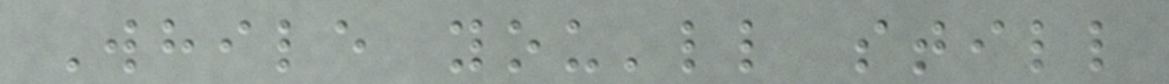While you'll still
